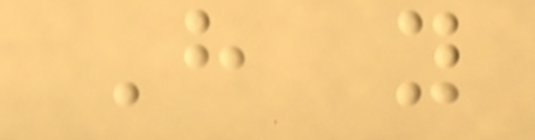Have you
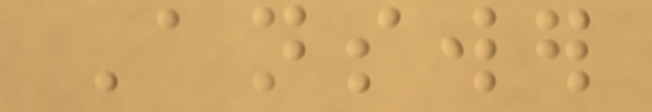Answer
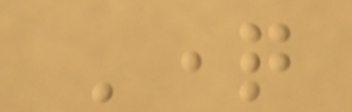Question
